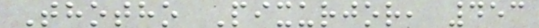Thotho Pixurjor, 453
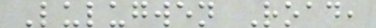Lulugwen Road,
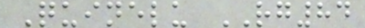Quinelu RG84
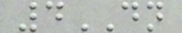4DN
